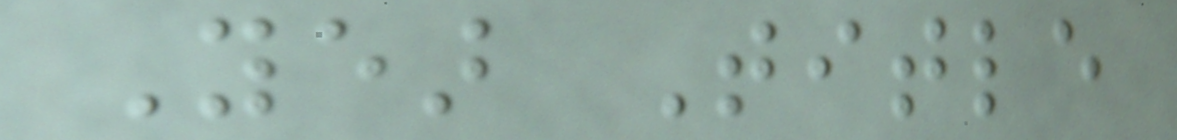Year Title
